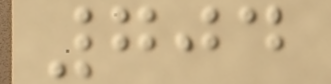704
